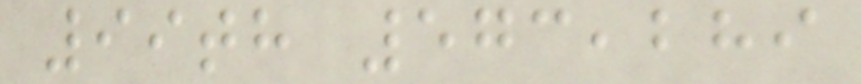99th 573,289
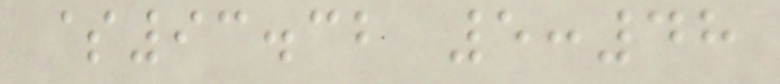$93.32 5:48
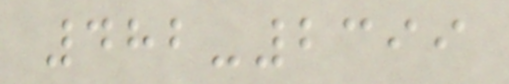482-2399
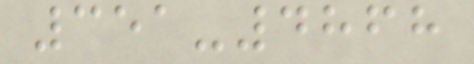351-4868
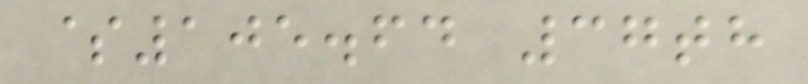$105.64 37th
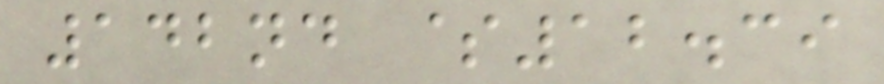142nd $12.39
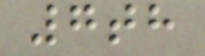7th
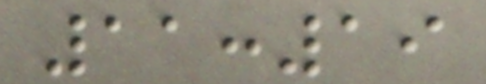11:19
